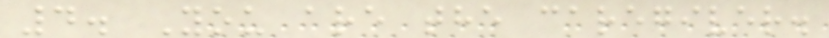4. You are the caregiver.
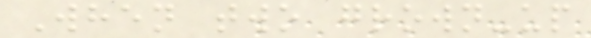When two grown-up
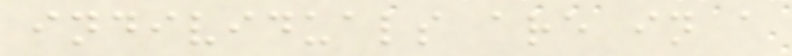individuals are in a
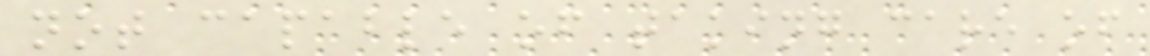not capable of taking care of
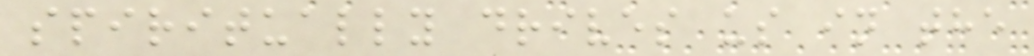spiritually drives us in the
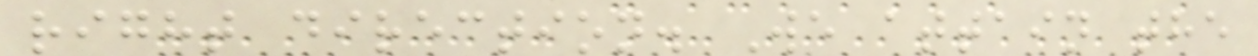right direction. We attain the
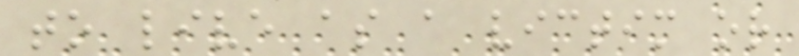to live as a victim or
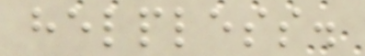helpless.
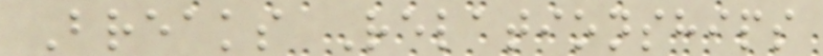Breaks Relationships
